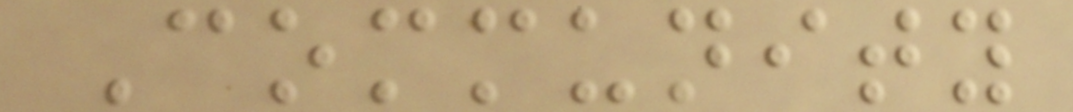Community
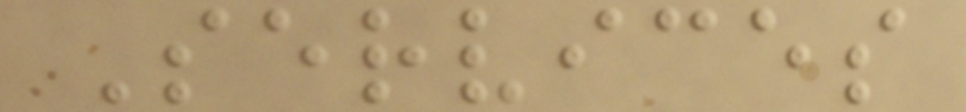Services
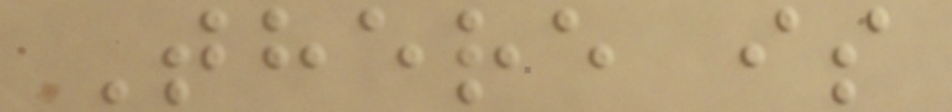There is
